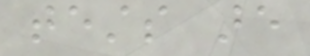tests are
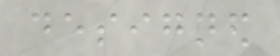designed
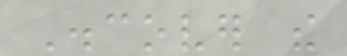Discover the
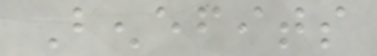Benefits
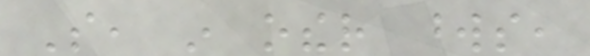So, in other words,
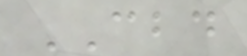CBD
